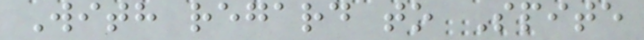With regard to Spite
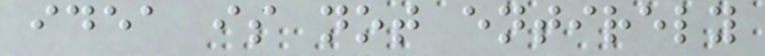idea is not entirely
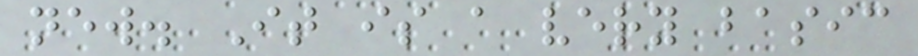new. It is a very basic
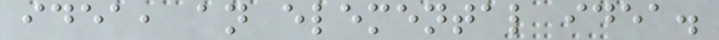idea, an elemental idea.
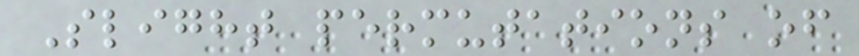Slight permutations of
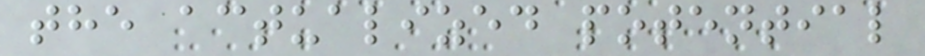the actualized potential
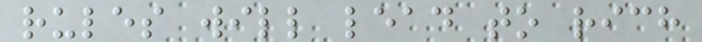rules will lead to rich
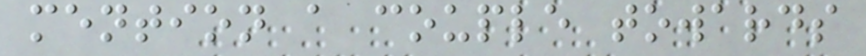mention a couple towards
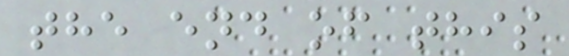the end of this
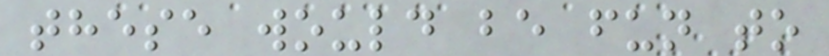these would be fun to
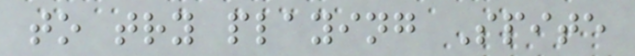to try playing Spite
